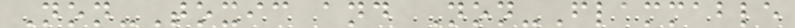Non-Toxic and Non-Flammable
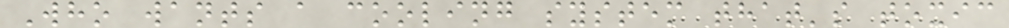Who wants a cooling system that's toxic
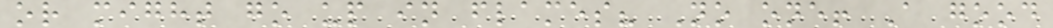or might go up in flames? No one! A good
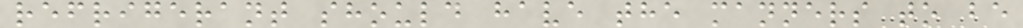refrigerant should have the manners to be
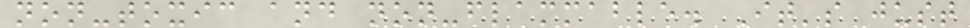non-toxic and non-flammable. It's just
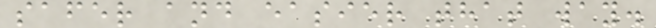safer and easier that way.
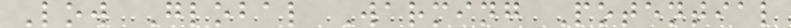Low Global Warming Potential
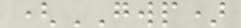(GWP)
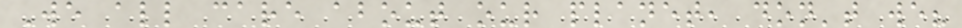We all care about our planet, don't we?
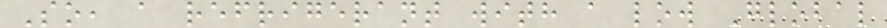So, a refrigerant with a low Global
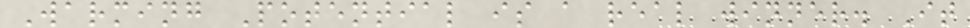Warming Potential is a real winner. It
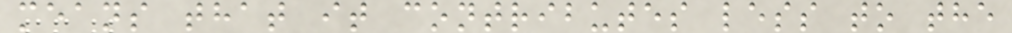means that it contributes less to the
